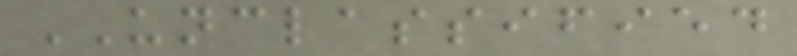UNCLASSIFIED
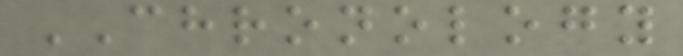CHRONOLOGY
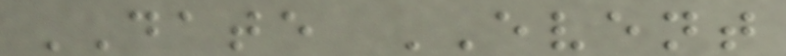DATE EVENT
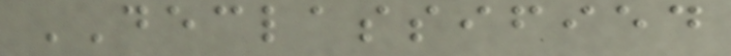DECLASSIFIED
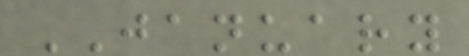JANUARY
